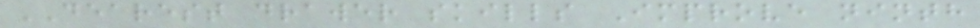DEAREST drawer skills Improve ninth
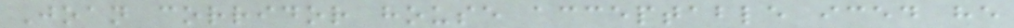Joan corridor house acceptable iced he
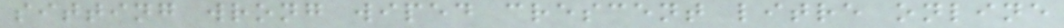sitting wrong wiped crescent litre online
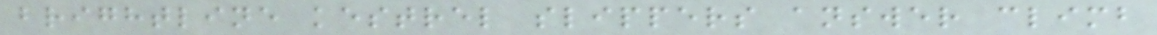brightline kestrel slippers answer climb
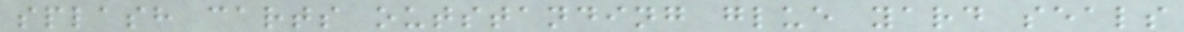splash carts outstanding glue yard seals
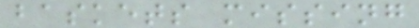baskets missing
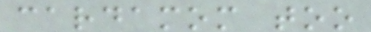cardamom too
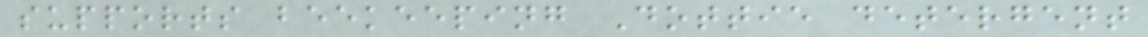supports beekeeping Dottie detergent
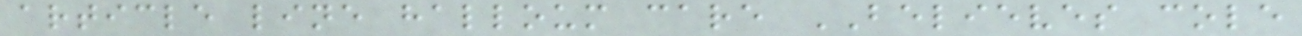article line halloum care BELIEVES cole
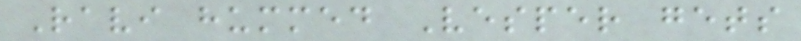Ravi hummed Vesper gets
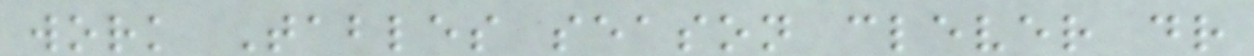work Tables season clever dr
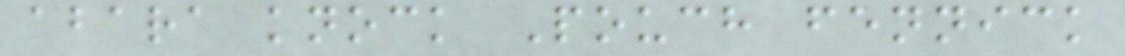abara knock Pouch fennick
